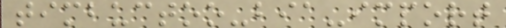timbuctoo-bia-import
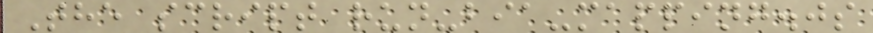The script run-bia-mapping.js
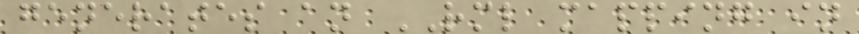generates an RML mapping in
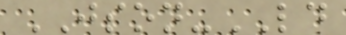JSON-LD
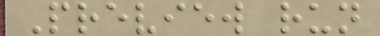Preview run
